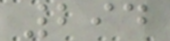294
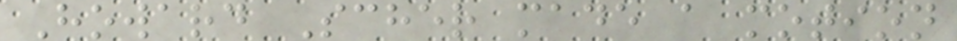Howard Scher made a motion
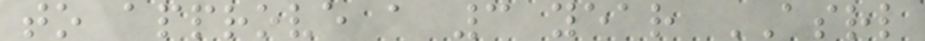to approve a 3 year ASRL
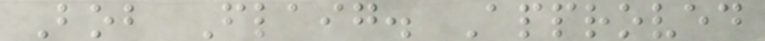Bob Flaig. Approved
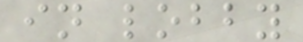in lobby
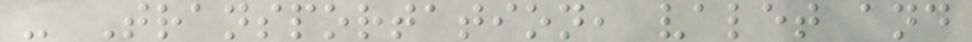- Transportation, valet and
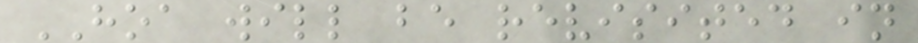HOA will be revisited in
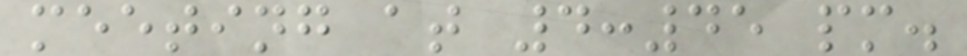meeting at 4:45 pm.
